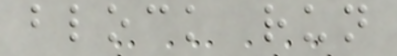block run
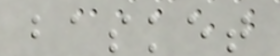basket
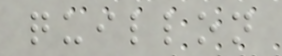quillon
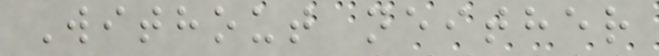Without neither
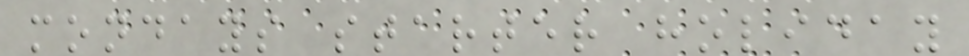mondays starter holiday
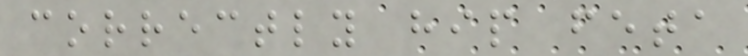correctly hip feta
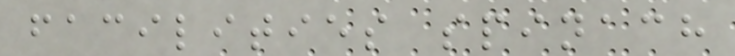facilities spinach
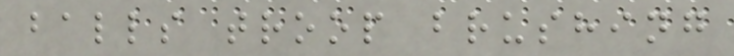balls troop brushing
